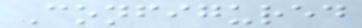Configured
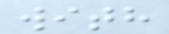with
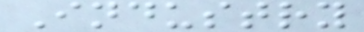Industry
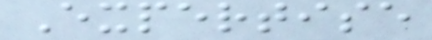Expertise
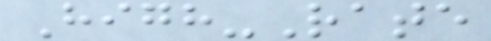High-Rate
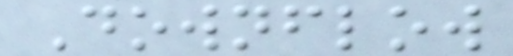Downflow
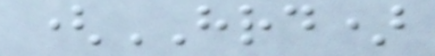(HRD)
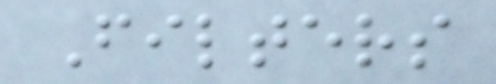Filters
